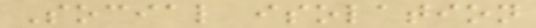Social isolation
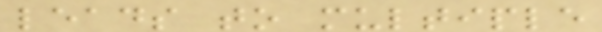leads to multiple
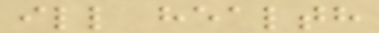ill health
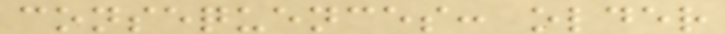consequences: older
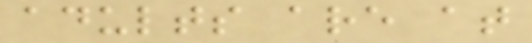adults are at
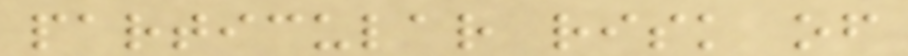particular risk of
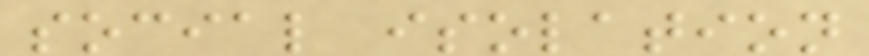social isolation
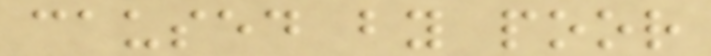caused by poor
